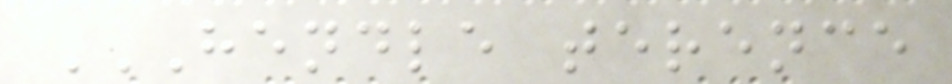HENDLE TERENCE
